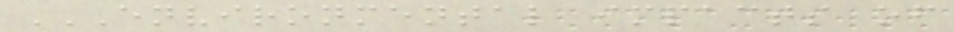ENVIRONMENTAL IMPACTS OF
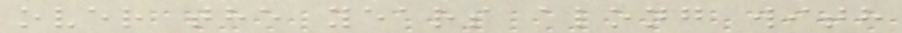over the years along with
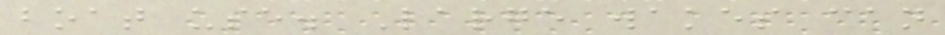boat use. Large wakes can
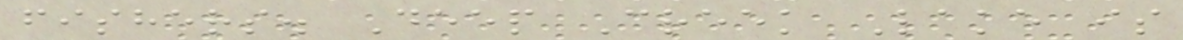fishers. Deep Creek Lake is
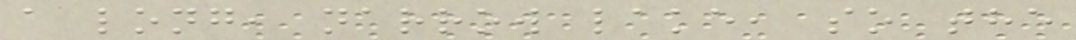a long, narrow lake, so the
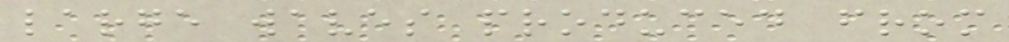large waves produced from
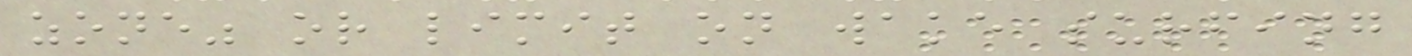zone" or limit on wake surfing
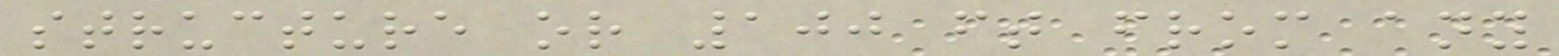structure or 100 ft from any
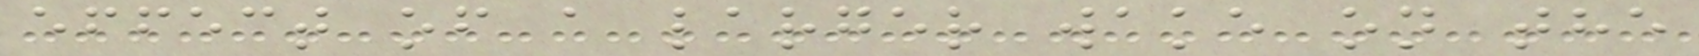effect of a larger wake on the
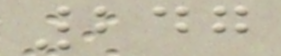247
